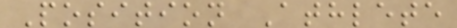Position Athlete
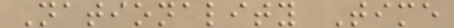Nationality Time
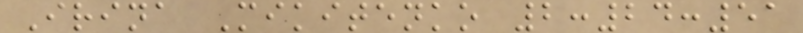Irina Mikitenko 2:24:51
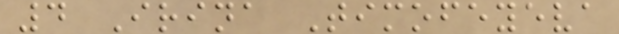4 Irina Timofeyeva
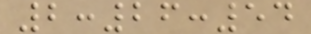2:26:54
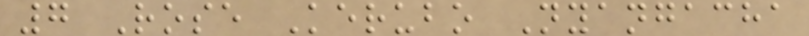7 Rose Kerubo Nyangacha
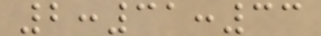2:31:33
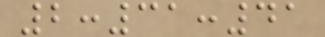2:31:41
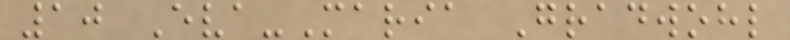10 Eva-Maria Gradwohl
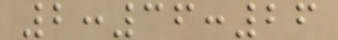2:36:26
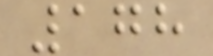178
